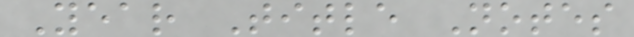Year Title Notes
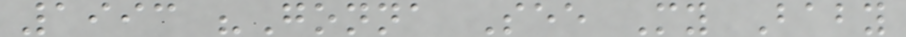1993 "Gonna See My Baby
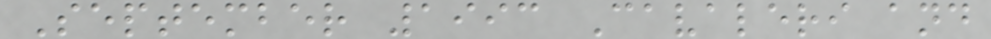September 1993 Cavaleri and
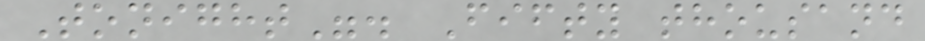Tonight". Fifty thousand
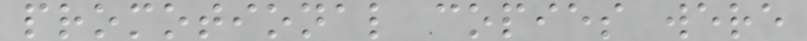promotional copies were
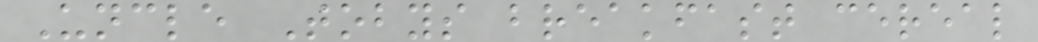Uncle Tobys breakfast cereal
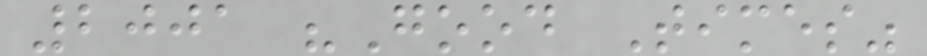2001 "Good Times"
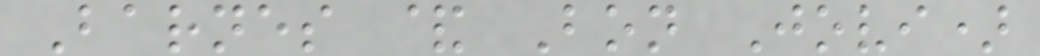Barnes & Bon Jovi)
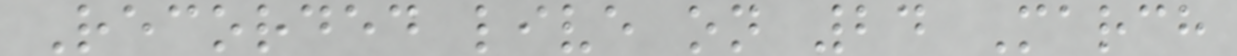Recorded live on 24 March
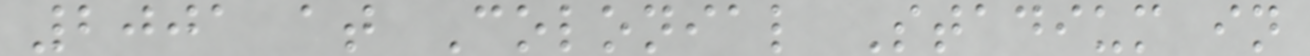2001 at Colonial Stadium in
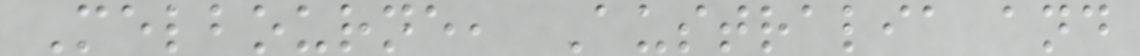Melbourne, Australia and
